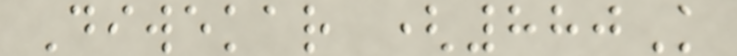Diwekar (880K
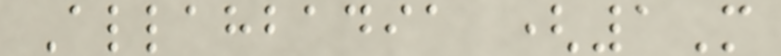Allahbadia (1M
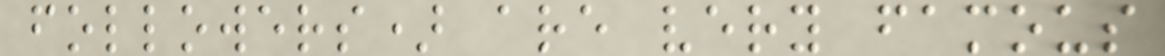followers) are very famous
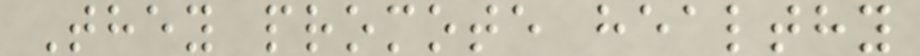They promote healthy
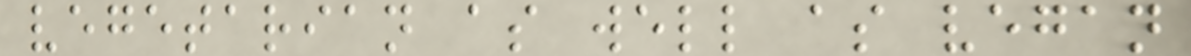vegetarian as well as vegan
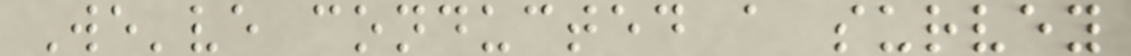We've conducted a survey
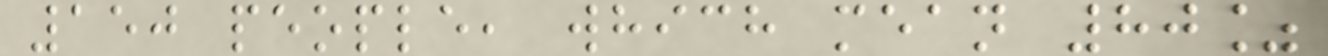150 people, which mean 80%
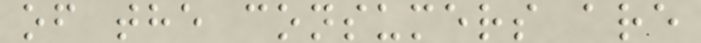of the consumers are
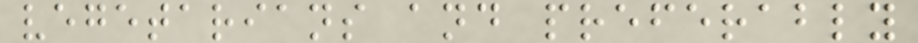vegetarians and preferably
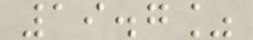19.7%
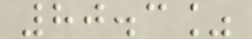80.3%
